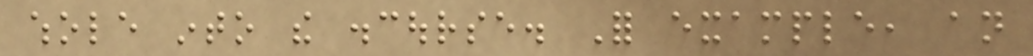whole into the discourse. For example, an
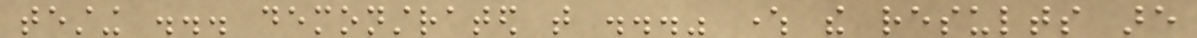testing ... demonstrated that ..." where the results are
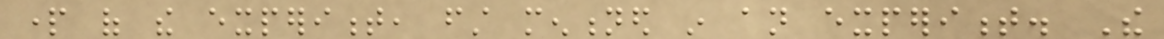part of the experiment, first mentioned in an experiment. The
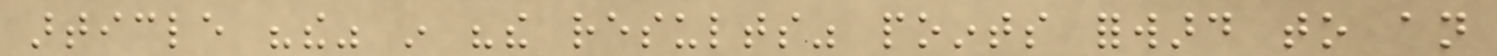article "the" in "the results" points forward to an
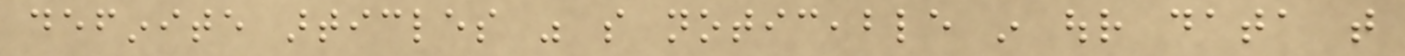definite articles was so noticeable in our data that
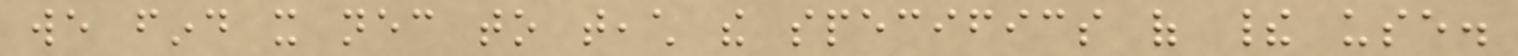we find it necessary to teach the specifics of their use.
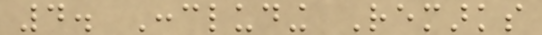4. Concluding Remarks
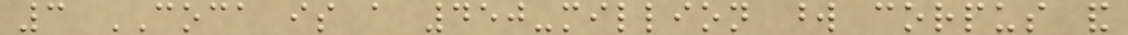3 COCA is a 450-million word corpus and
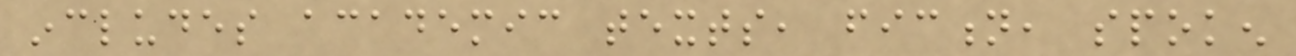includes academic texts, fiction, spoken
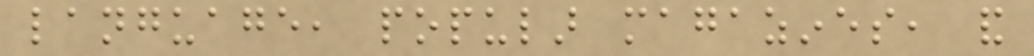language, popular magazines, and
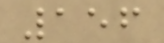156
